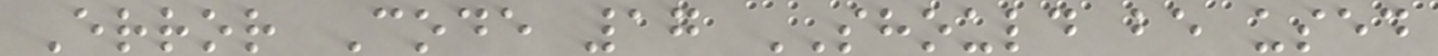Error Code 17 SHOULD be used
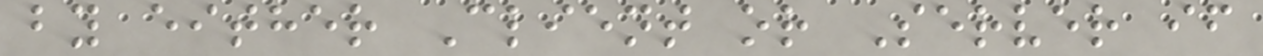by either Client or Server if
